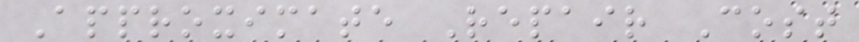Approximate Repair Cost
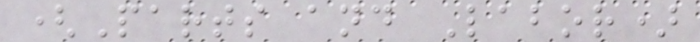(Parts and Labor)
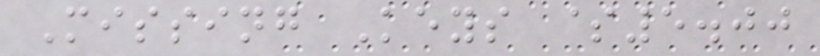Missing Keys $5.00
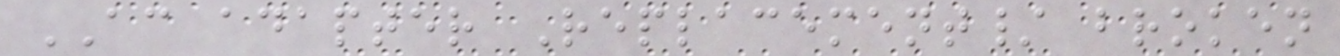AC adapter Replacement/ broken
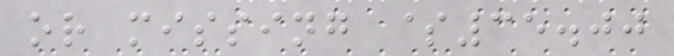or missing $35.00
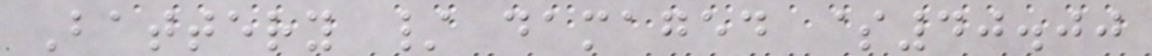Battery / damaged $40.00
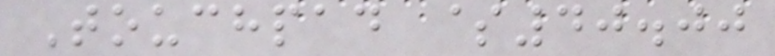Touchpad $40.00
